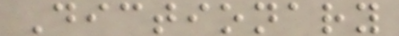Dictionary
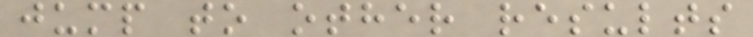jump to other results
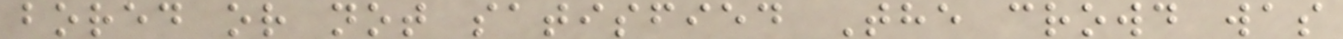bored or not satisfied The crowd was
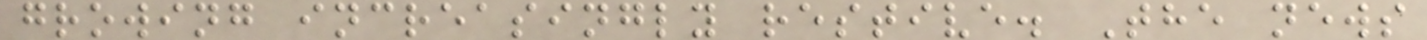growing increasingly restive. The news
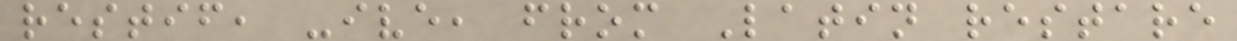restif, -ive, from Latin restare
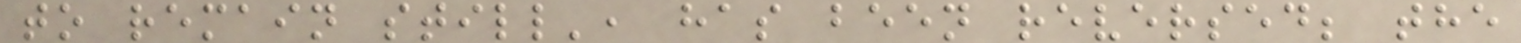to remain still', has been reversed; the
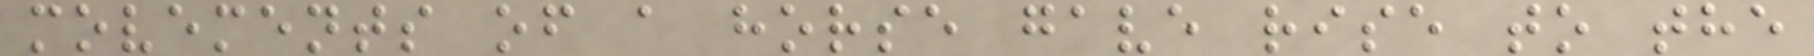movements of a horse gave rise to the
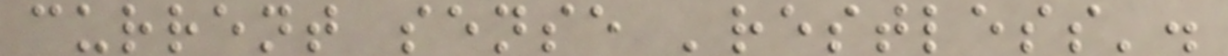current sense 'restless'.
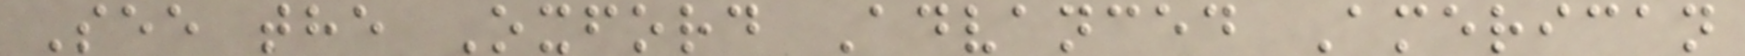See the Oxford Advanced American
